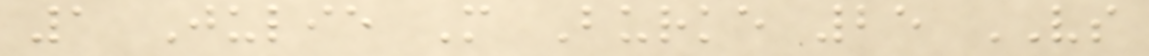1 Julie M Burke 25 VS
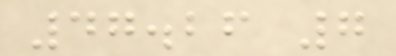47.26 7
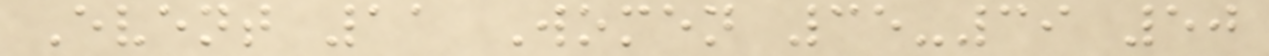Event 11 Women 35-39 50
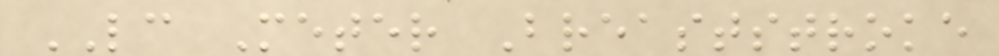LC Meter Breaststroke
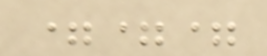===
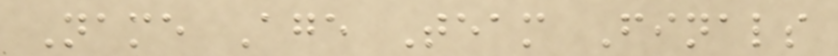Name Age Team Finals
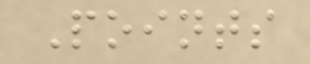Points
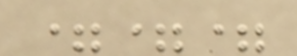===
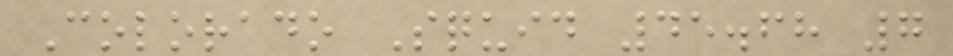Colorado Squid 45.68 7
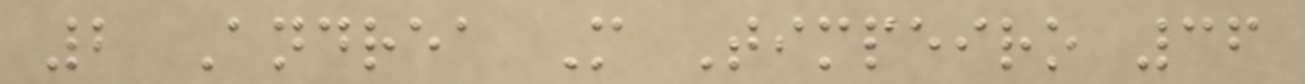2 Andrea M Timpeiro 36
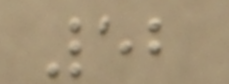52
